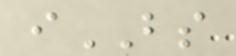iBS
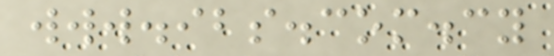www.ibs.com.cy
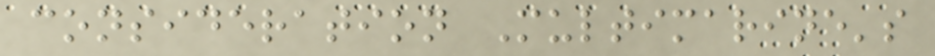consideration Multimarine's
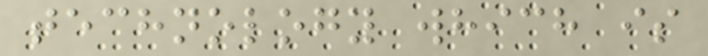technology which is
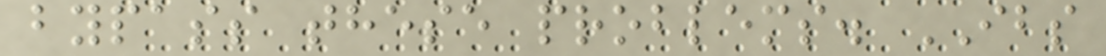bypass these problems. IBS
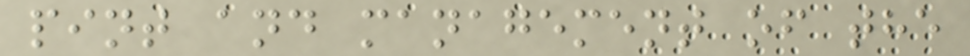pint and management of the
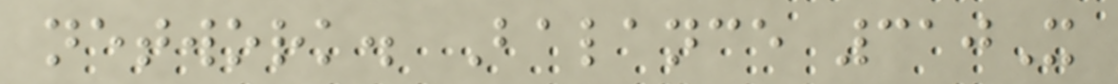network. Balance 310X
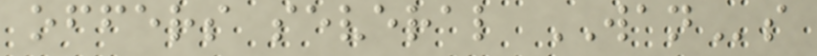offers several WANs
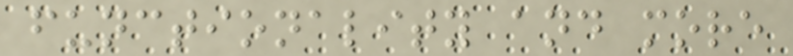functionality and more
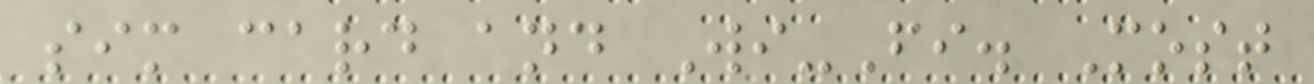sim card and Wi-Fi. Most
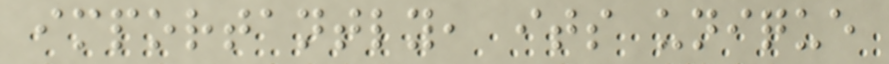importantly, its unique
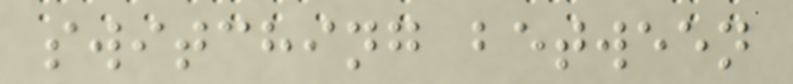switching between
